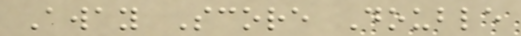Away Score Double
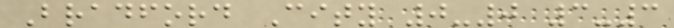Bradford City 0-0 3-3
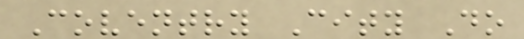Coventry City Do
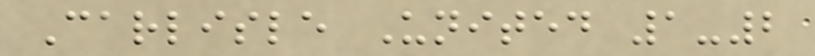Carlisle United 1-2
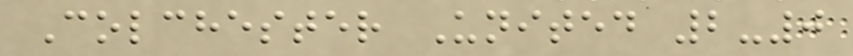Colchester United 2-0
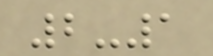2-1
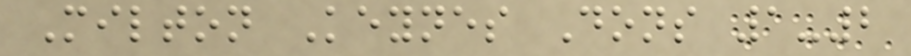Milton Keynes Dons 1-2
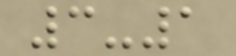3-1
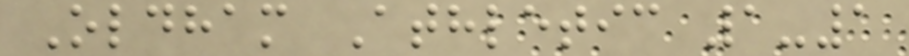Oldham Athletic 1-1
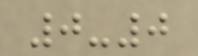0-0
